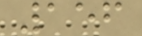156
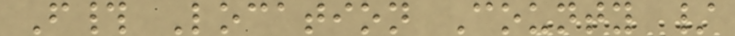F# Location County /
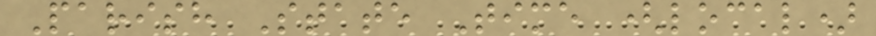Parish State Time (local)
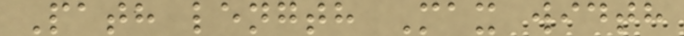Path length Max width
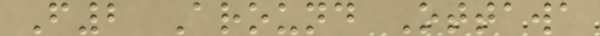F2 Around Ottawa
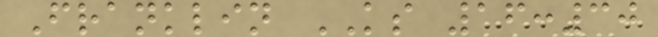Franklin KS 16:30
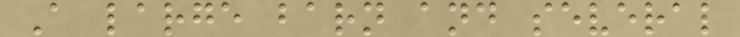A large barn and several
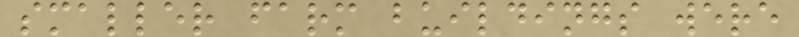smaller farm buildings were
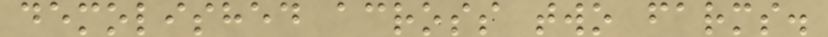demolished across two farms.
